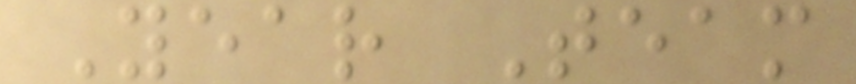Year Team
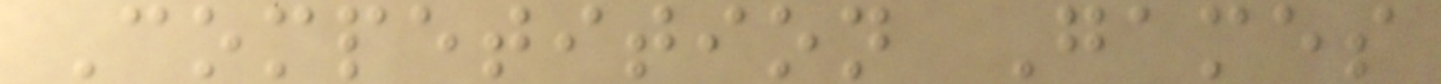Competition Games
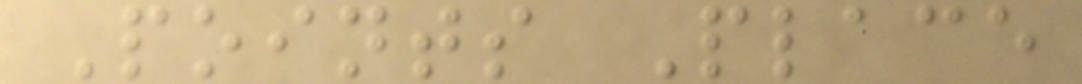Points Place
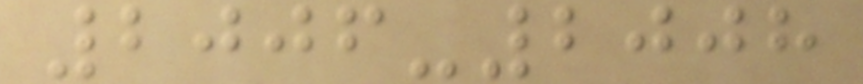2006-2008
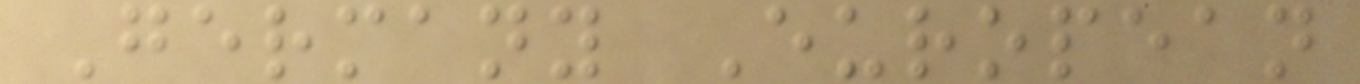Germany European
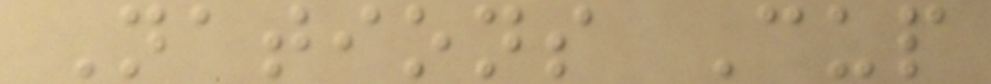Nations Cup
